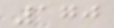170
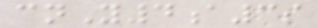cnY4a3s
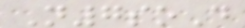N7soD
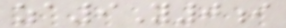za9Y0i
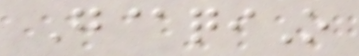G@qiO
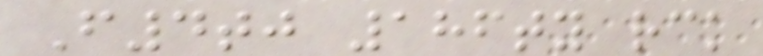F4tj 186ty rck
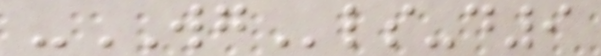-WGls-d9
